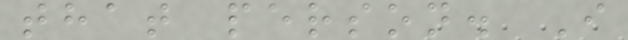that person. I
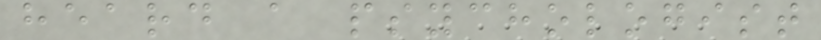heard a psychologist
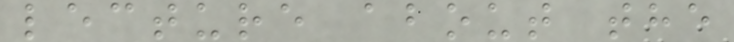lecture about the
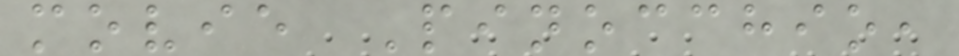movie Pinocchio,
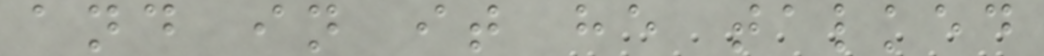and in it he talked
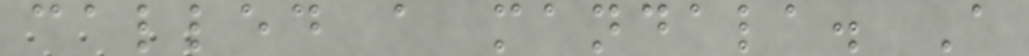called a mandala. A
